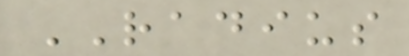RADIUS
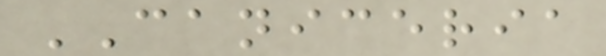CANICERIA
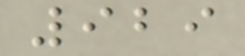929
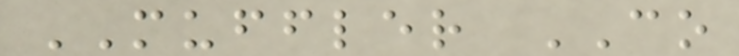MUFFLER CO
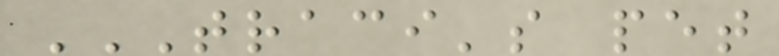TRACI'S PET
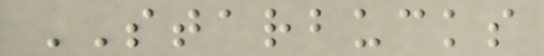STARBUCKS
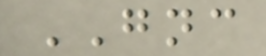GNC
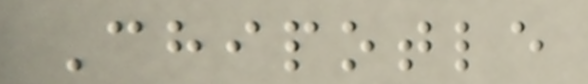Chipotle
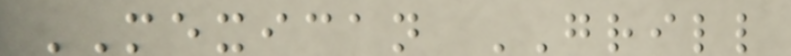MEXICAN GRILL
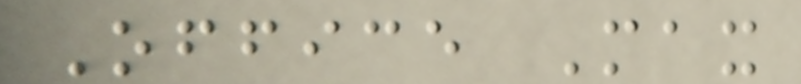Office Max
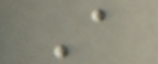A
